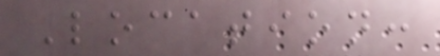Location:
